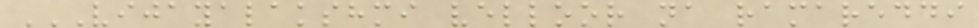VIJAYALAKSHMI VELLOOR NA RAMAREDDI
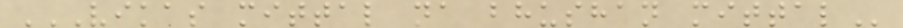VIKAS MITTAL NA BHUSHAN MITTAL
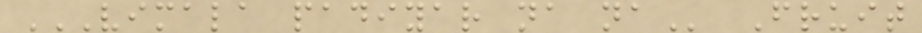VIMALA PADIYAR NA NA Fruit
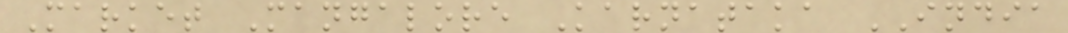Market Mangalore Karnataka INDIA
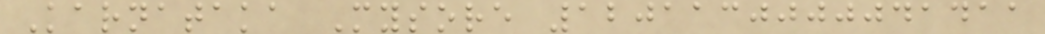Karnataka Mysore 1201130000041411
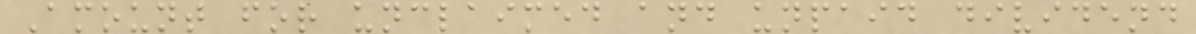Amount for unclaimed and unpaid dividend
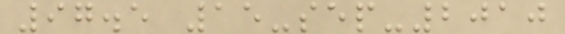97.5 15-sep-2010
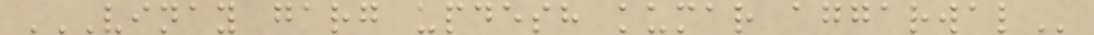VINAY GARG UPDESH KUMAR AGGARWAL
